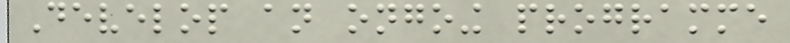Develop an ongoing programme
